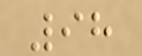98
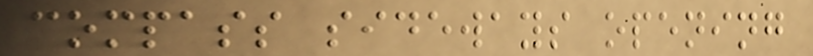compass sideways opening
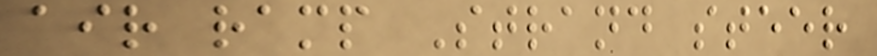air ramp Strand steer
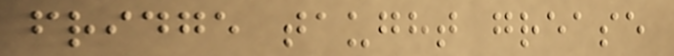fridge taught grease
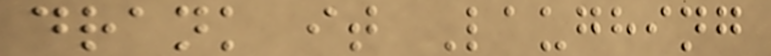drank it Laughing
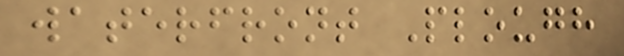waterfront Plough
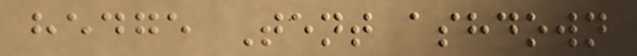hedge Tent ashdown
